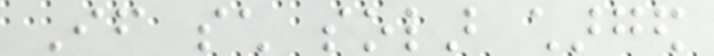If such solar charged
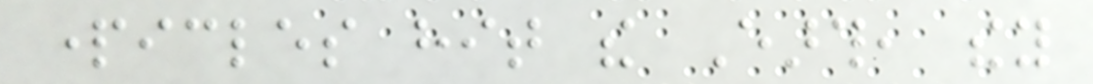particles hit the Earth, they
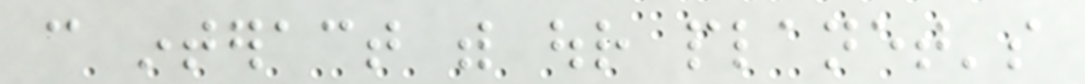can interact with our planet's
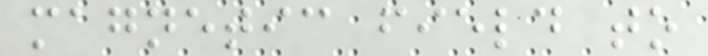magnetic field to
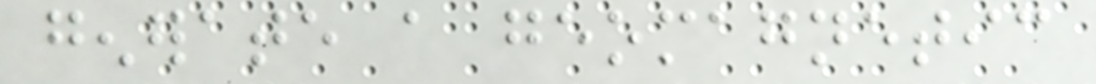generate a geomagnetic
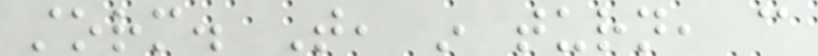storm. That, in turn, can
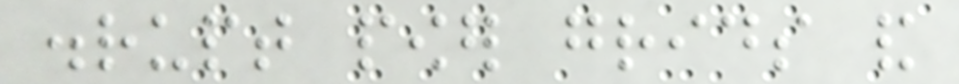disrupt power grids and
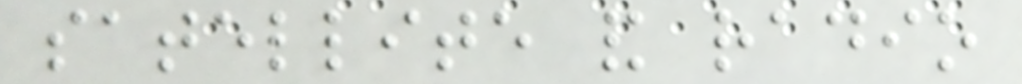satellite and radio
